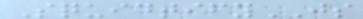SquidtifyJS
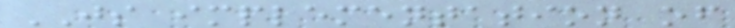JS implementation of
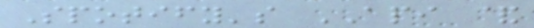Spotify's API &
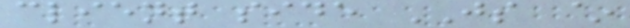client side JS ~
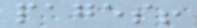pages!
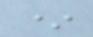*
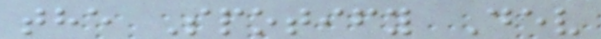the Spotify Dev
